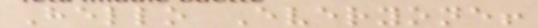Hello Everyone!
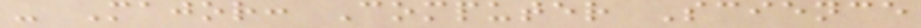- Major: Computer Science
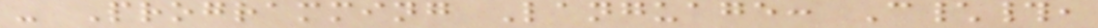- Programming Language: C\#,
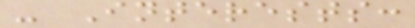- Interests:
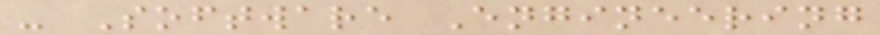- Software Engineering
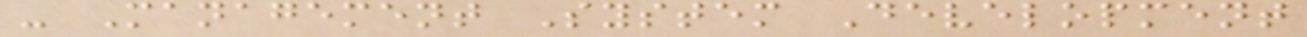- Management System Development
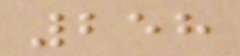258
